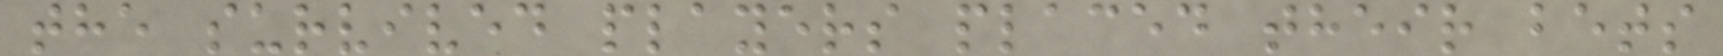the survived players placed their bets
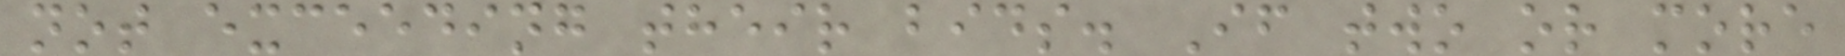not exceeding their bids. If two or more
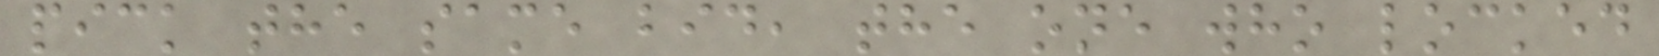pick the same bid, the one who locked
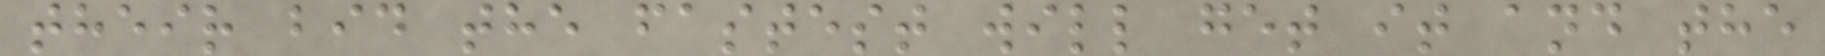their bid the fastest will get it and the
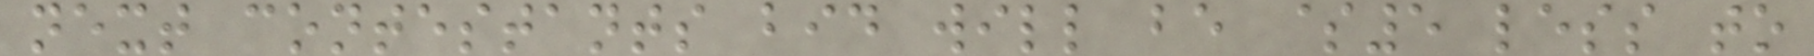next contestants bid will be $5 less to
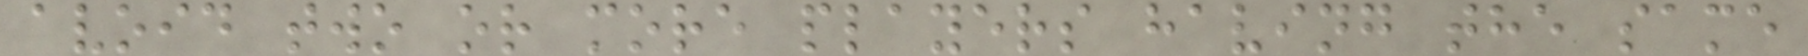avoid two or more players having the same
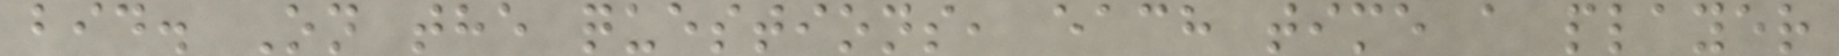bid. On the questions, each time a player
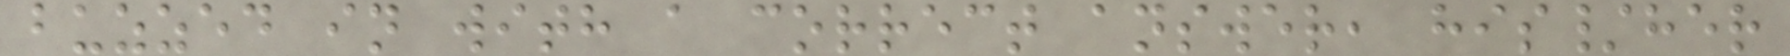buzzed in with a correct answer, his/her
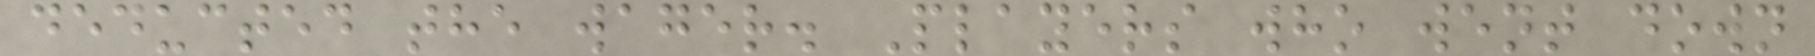deducted the wager. Players who went down
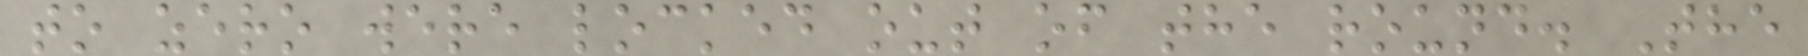to zero were locked out of the round. The
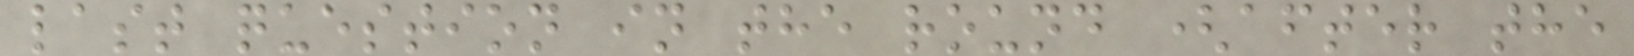last question in the round (after the
